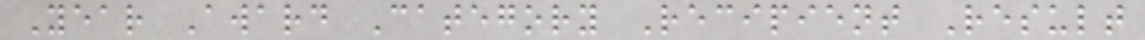Year Award Category Recipient Result
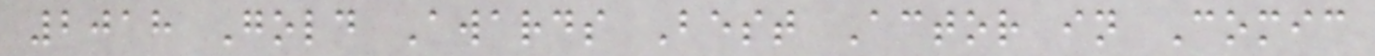2018 Gold Awards Best Actor in Comic
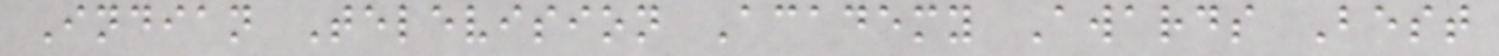Indian Television Academy Awards Best
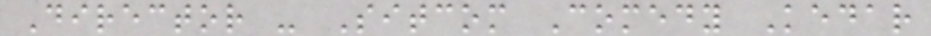Director - Sitcom Comedy Kedar
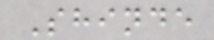Shinde
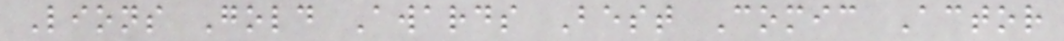Lions Gold Awards Best Comic Actor
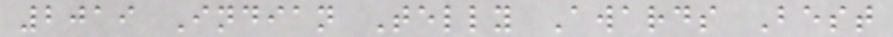2019 Indian Telly Awards Best
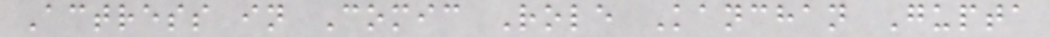Actress in Comic Role Kanchan Gupta
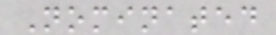Nominated
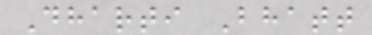Dharti Bhatt
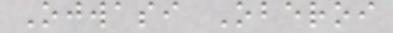Ojwasi Oberoi
